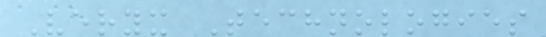Veryx Technologies
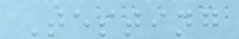Testing
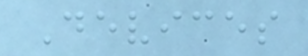Devices
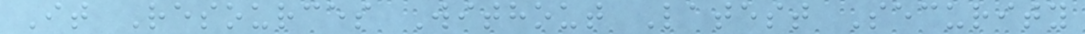It Resources Without Latest Security
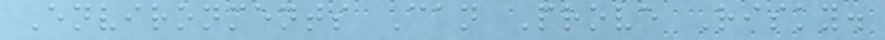Environments Can Prove Risky.
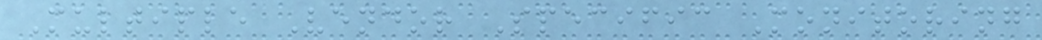Multiple Vendor Specific Monitoring
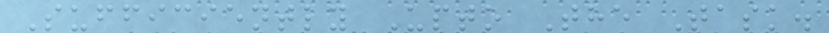Sufficiently Upto The Task.
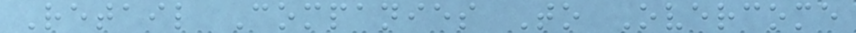Retail Companies To Overcome
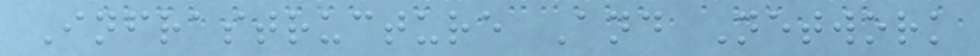Infrastructure And Network
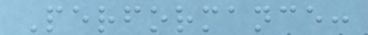Performance:
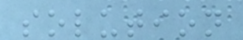solution
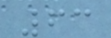63
